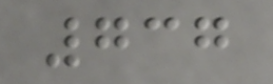737
